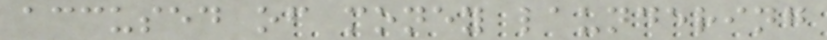accused of money laundering
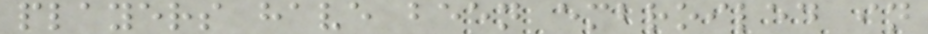players have been embroiled in
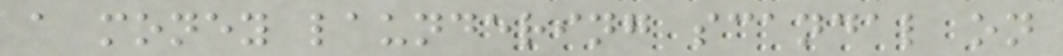a money laundering scandal on
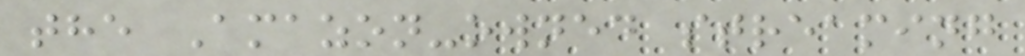the Amazon-owned streaming
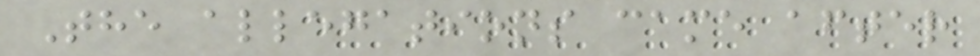The allegations came after
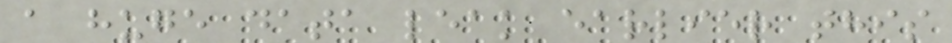a huge data leak earlier this
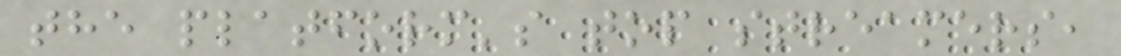the platform's top streamers,
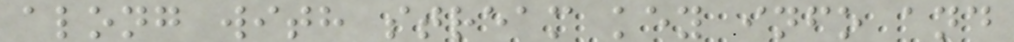along with stream key info and
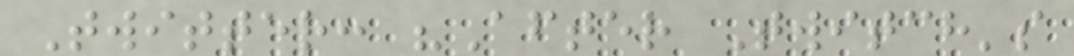Twitter: "After Twitch's
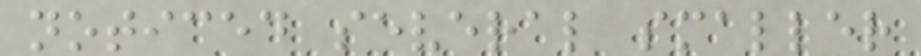noticed several smaller
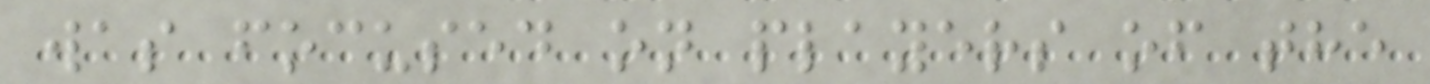was focused on players of the
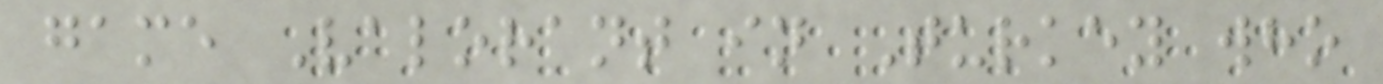game Valorant in Turkey who
